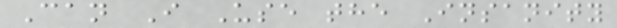Can I Use the Insanity
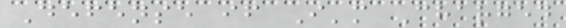Defense if I'm Charged
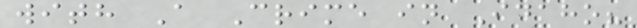with A Crime in Idaho?
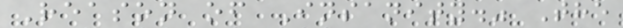Reason of Insanity." The
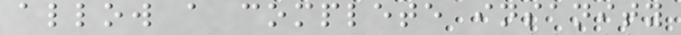allow a complete insanity
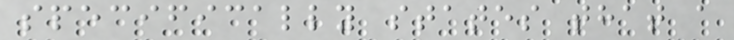specifically states that a
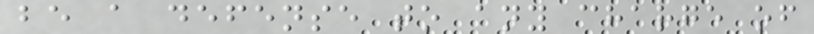be a defense to any charge of
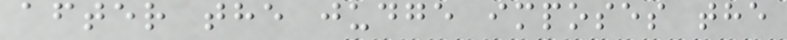after the judge imposes the
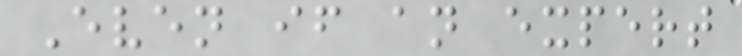Even if an expert
